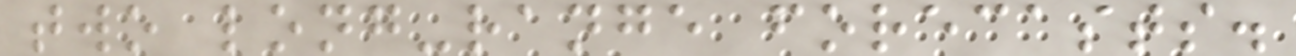two long-range forecasts.
